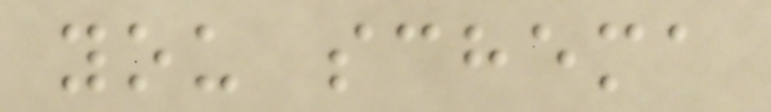you schema
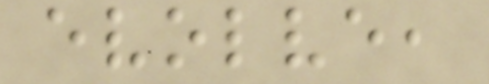evolve,
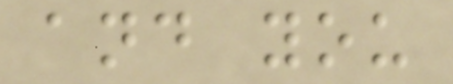and you
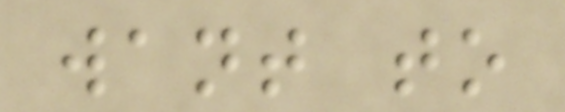want to
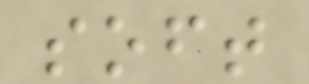soft
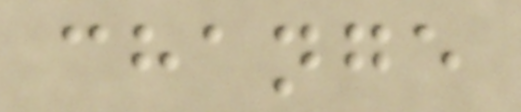change
